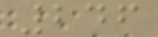246
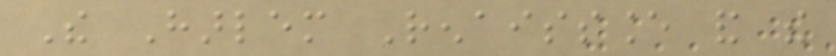The Harlem Renaissance and the
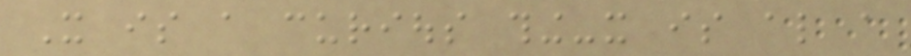It is a curious thing-it is also a
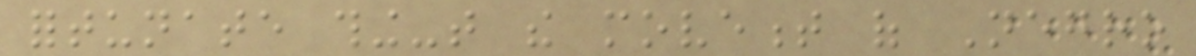fortunate thing-that the movement of Negro
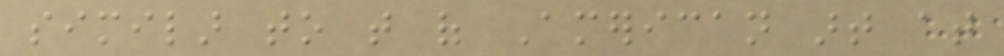similar to that of American art at
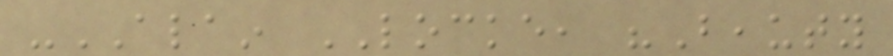-ALAIN LOCKE, "Beauty
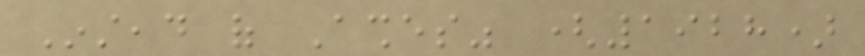Instead of Ashes" (1928)
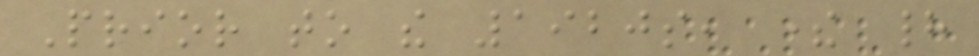Prior to the 1920s, there had
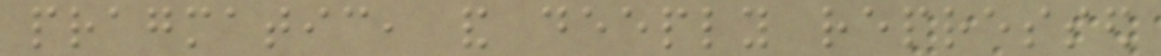pragmatic, and deeply repressed
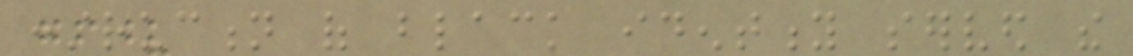construction of black identity served the
